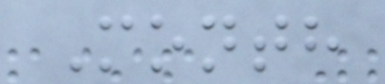Month
